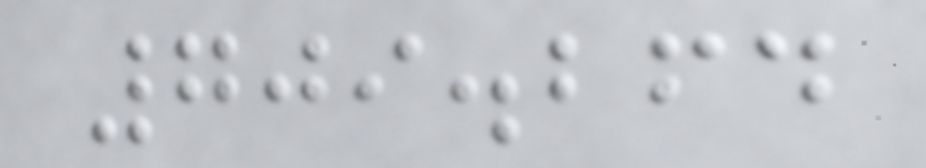709.264
